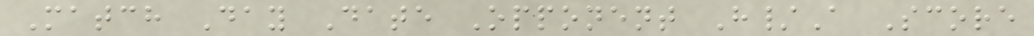Match Day Date Opponent H/A Score
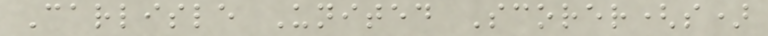Carlisle United Scorer(s)
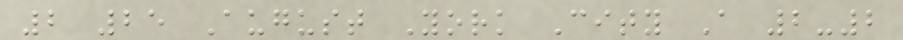2 25 August York City A 2-2
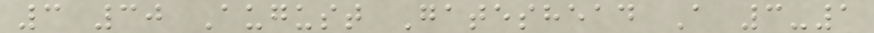3 30 August Gateshead A 3-1
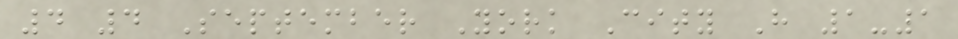4 4 September York City H 1-1
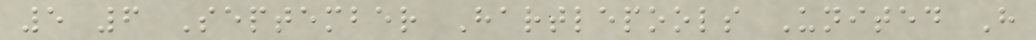5 6 September Hartlepools United H
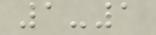1-1
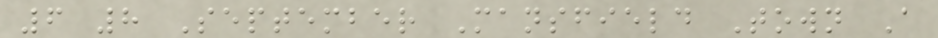6 8 September Mansfield Town A
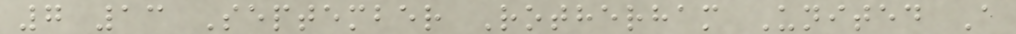7 13 September Rotherham United A
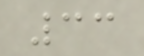33
